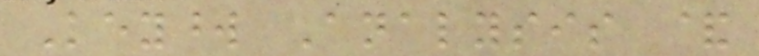Keyword Analysis &
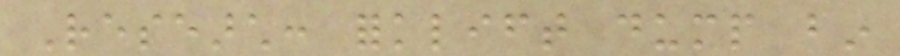Research: forklift dump bin
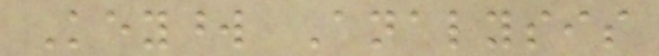Keyword Analysis
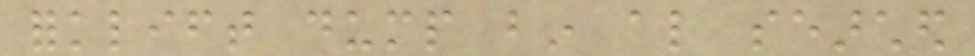forklift dump bin also searched
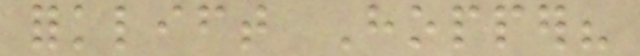forklift Hopper?
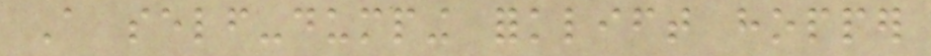A self-dumping forklift hopper
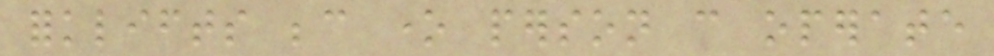forklifts because one person can operate
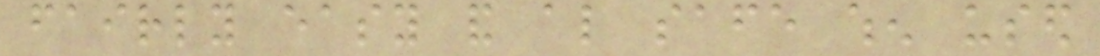fairly easy and also safe when used
